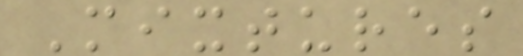Mixtures
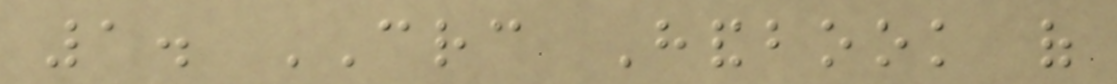1. CRC Handbook of
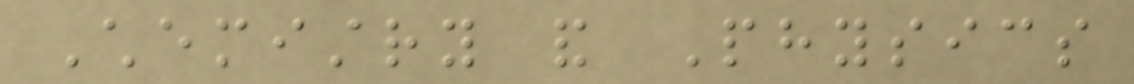Chemistry and Physics
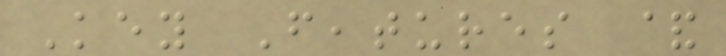Key Features &
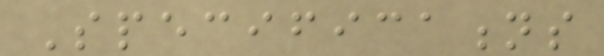Specifications
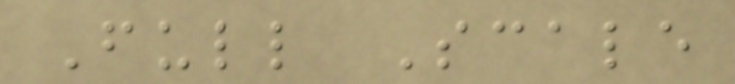Full Scale
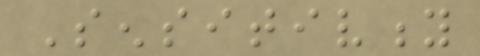Sensitivity
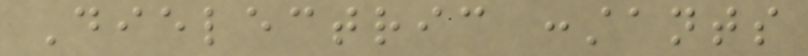Dielectric constants
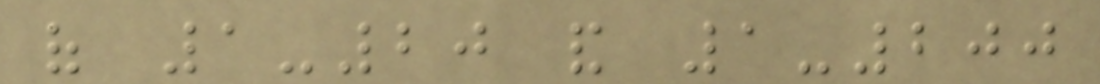of 1-20 and 1-200
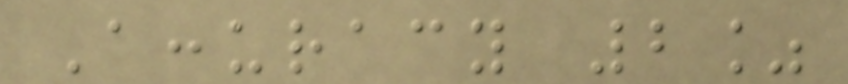Accuracy 2%
